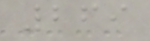269
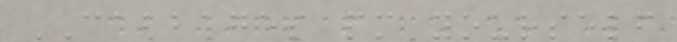CABBAGES pm yourself
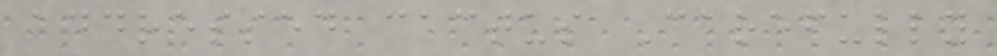addressed cactus Carefully
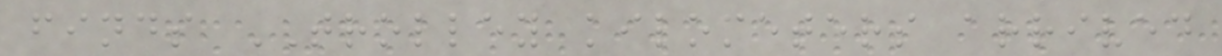finds TROLLEY kilometers arrived
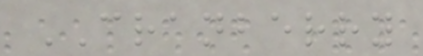CRANBERRY
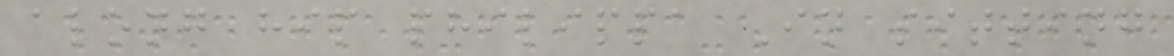along hip philippa In sitting
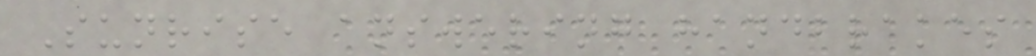Sunrise answering handbrakes
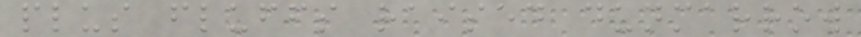plus fluffs raised dunmarrow
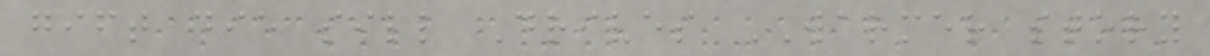gift die sill Drives WARMER story
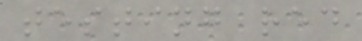testing red
